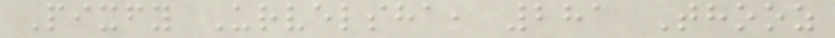Pixfy Urvelsha, 281 Thooz
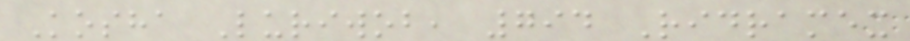Kosha Luriwob, 794 Ridramex
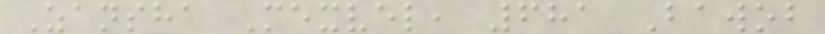Zansha Mexvel, 681 Bawob
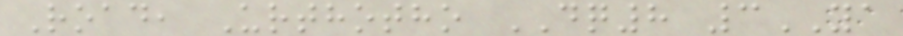Road, Urthotho DQ8 3YA
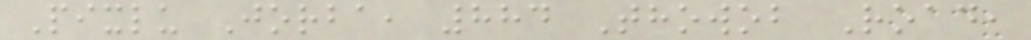Pixlu Jorba, 884 Thowob Road,
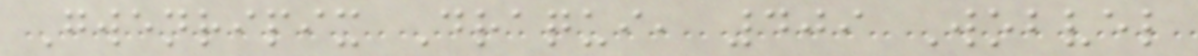Gwenripix Draqui, 409 Wobvel
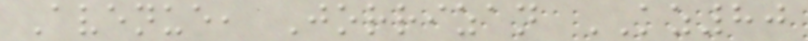Avenue, Jorrizan KZ80
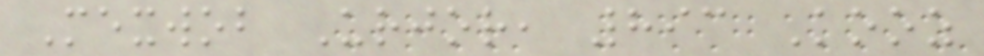Mexwob Urjor, 893 Kooz
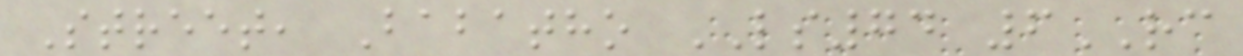Street, Babatho LS74 6RC
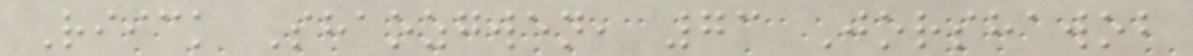Riick Shaozgwen, 73 Jorshawob
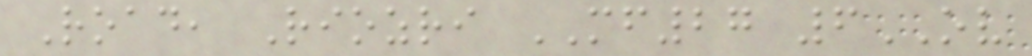Road, Riozri MF27 6OV
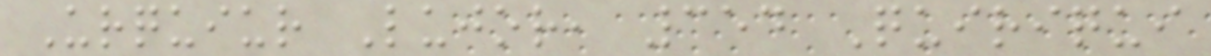Urquiur Lujor, 354 Quiriqui
